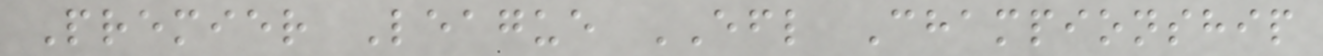Premier League EFL Championship
